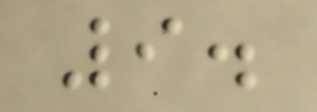9.
